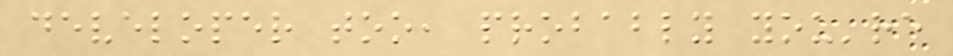developer too, probably you're
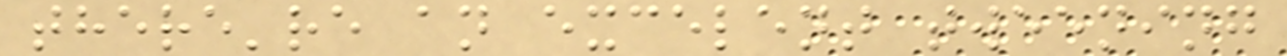there're an excelent tweening
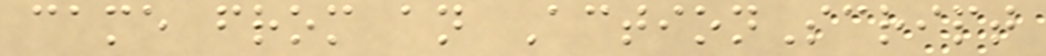came from an ActionScript
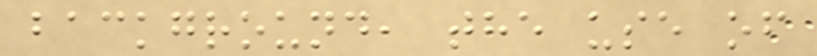background, the use of
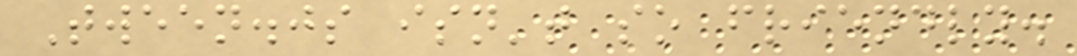Tween.js isn't so friendly.
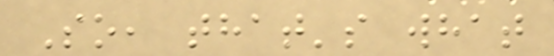So, that's what
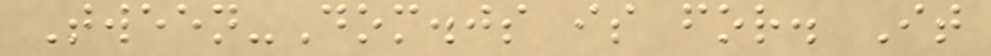Tween-Dom.js is for. It
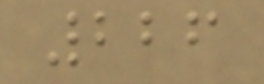226
